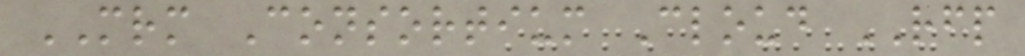MRM Consortium Cloud RFP
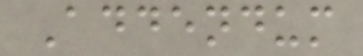Addendum
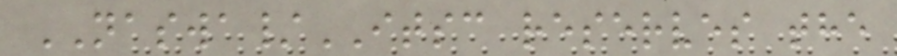NASWA/ITSC reserves the
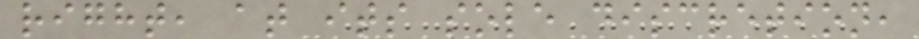right, at its sole discretion,
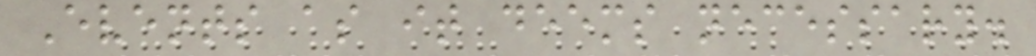Events as it deems necessary.
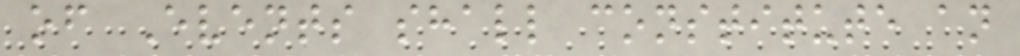of Events shall constitute an
